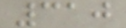310
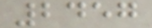2457
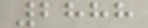2888
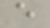e
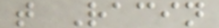t Racin
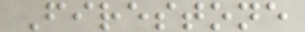Firestone
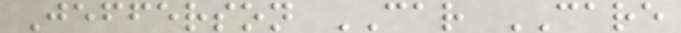Jefferson CAR CARE
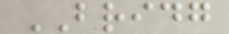BRIDG
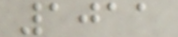1011
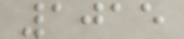1015
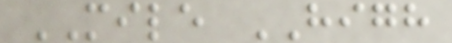MILE HIGH
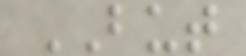BUT
